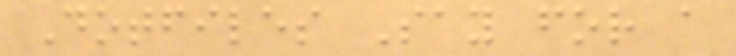Dotfiles Say for a
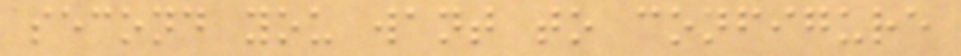second you want to configure
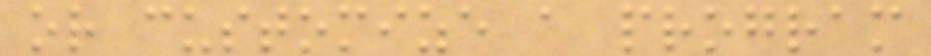or customize a program
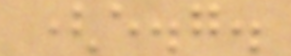(e.g.
